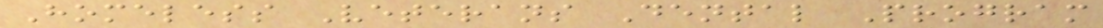Homeless Veterans Dental Program
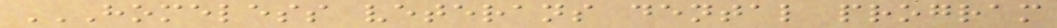HOMELESS VETERANS DENTAL PROGRAM
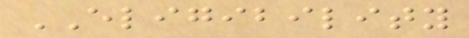ELIGIBILITY
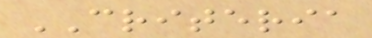CRITERIA
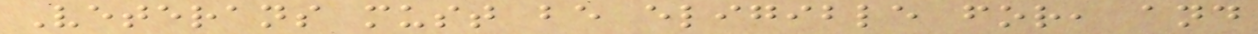Veterans must be eligible for, and
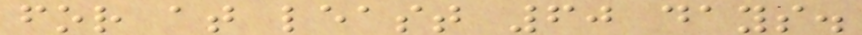for at least 60 days.
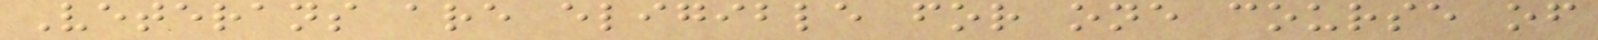Veterans are eligible for one course of
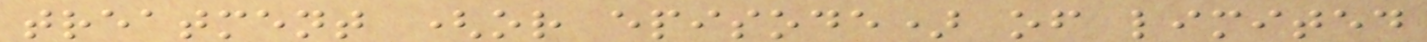treatment (or episode) of limited
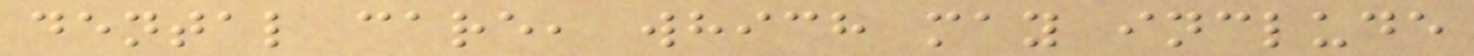dental care, which may include
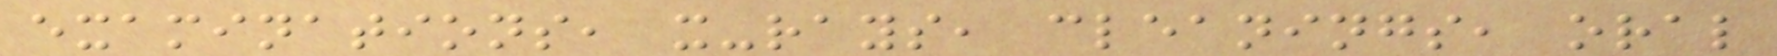examinations, x-rays, cleanings, oral
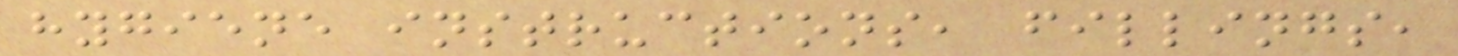hygiene instructions, fillings,
